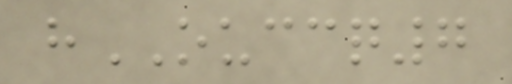hOUCCQ7
